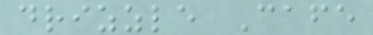drizzle Cafe
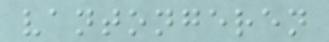vantongeren
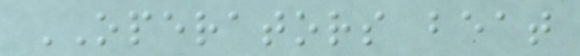OPERATORS beat
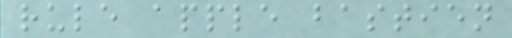rule apple bastien
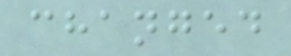changed
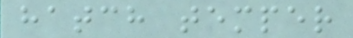hatch temper
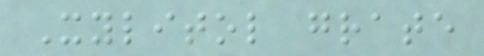Xylitol grate
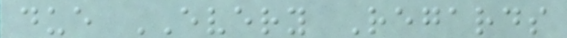due EVERY Regards
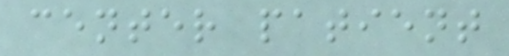center patient
